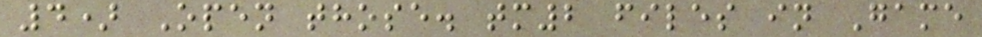4) Open those. tm2 files in Game
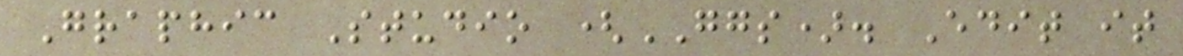Graphic Studio (GGS). Edit it
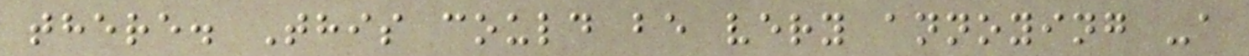there. This could be very annoying -a
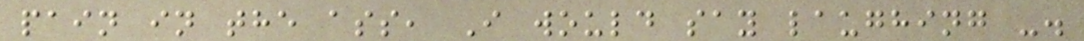pain in the ass, I would say laughing -.
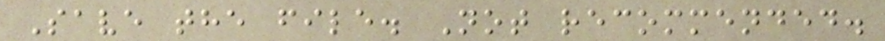Save the file. Not recommended.
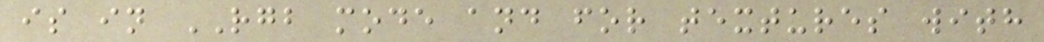is in RGB mode and for textures with
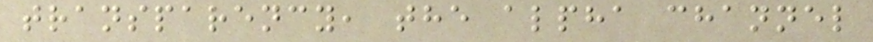transparency, the alpha channel
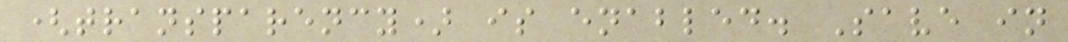(transparency) is enabled. Save in
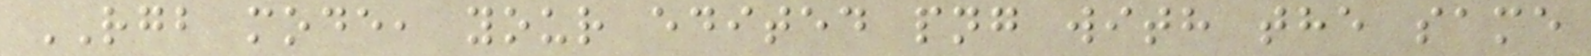RGB mode, your edited png with the same
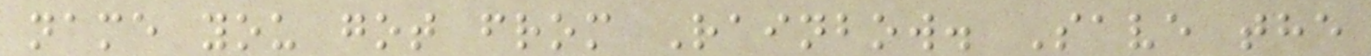name you got from Rainbow. Save the
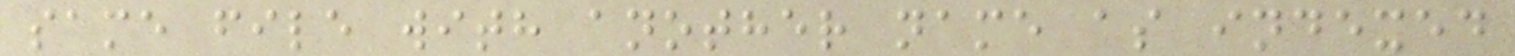same file with another name as indexed
